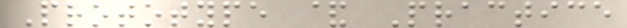Prototype & Practice
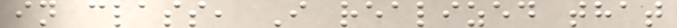in class, I realized that
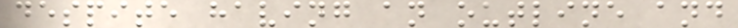despite having an outline and
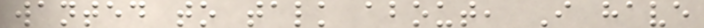wanted to talk about, I have
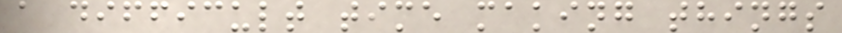a difficult time making things
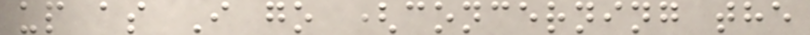up as I go (concerning the
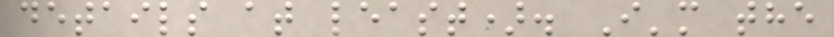details at least). I'm the
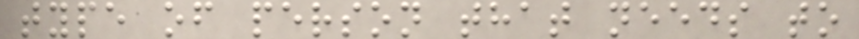type of person that needs to
